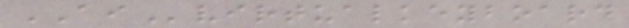AIvirtualkeyboard
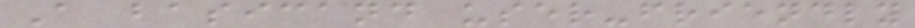A basicand user-friendly
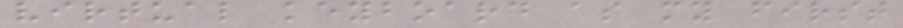virtual keyboard as my first
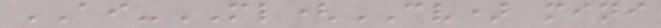AI-ML(CV) mini
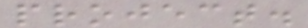project.
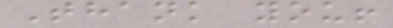Thank you!
